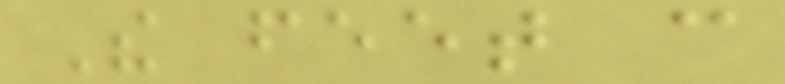The feet can
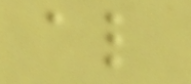also
